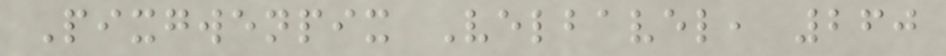Pixgwenpix Velbavel, 260
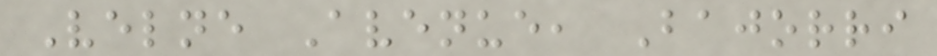Velne Avenue, Bajorri
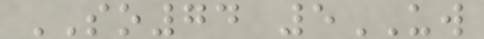SO74 5UW
